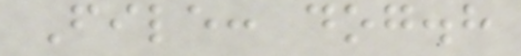File: dog.h
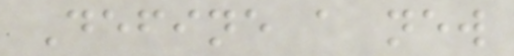Define a new
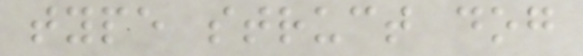type struct dog
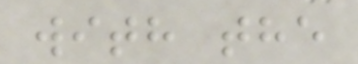with the
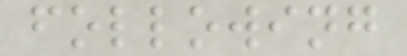following
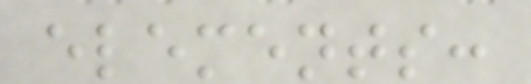elements:
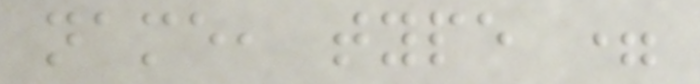name, type =
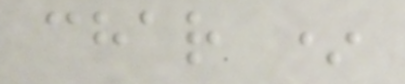char *
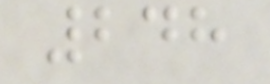248
